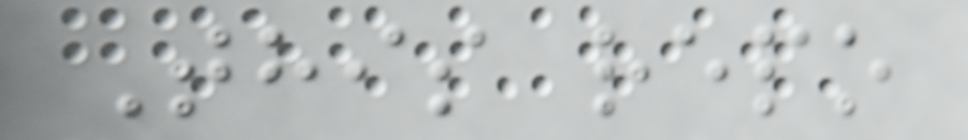This repo
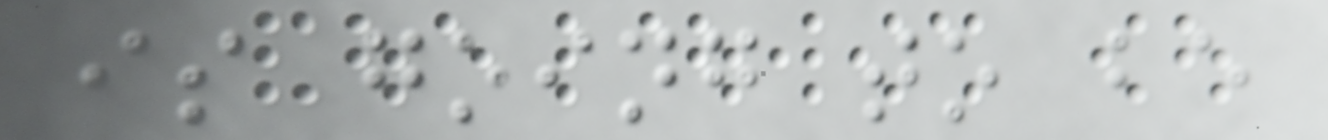is going to be
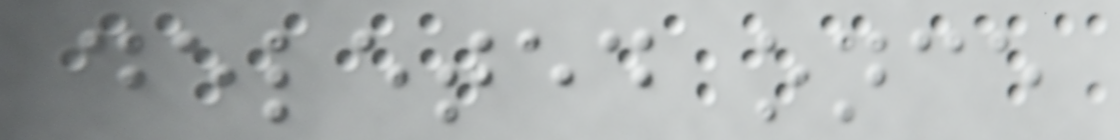deleted once
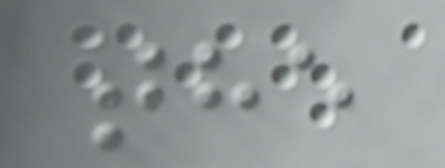the
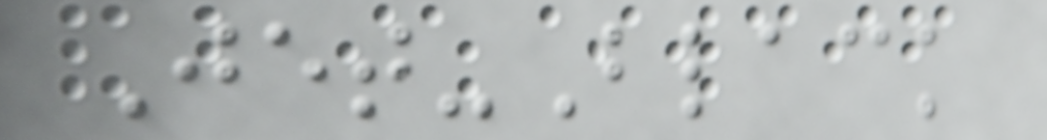Jet-Black
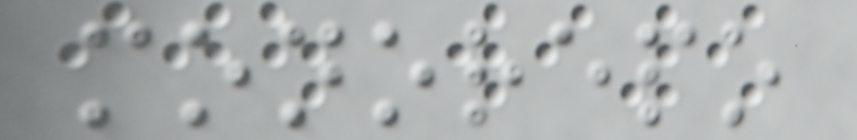monorepo
